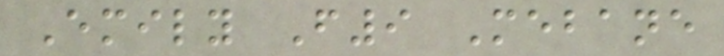Emily F9 Mebane
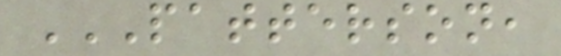PATTERSON,
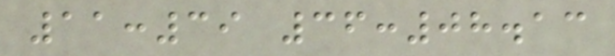11:39 36:08.13
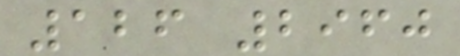126 2960
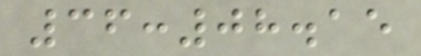36:08.15
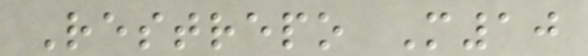Restrepo M10
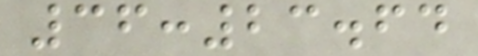36:23.64
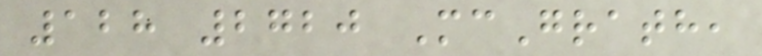128 2720 McGrath,
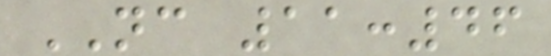NC 11:46
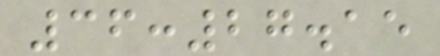36:27.15
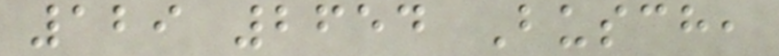129 2654 Busch,
